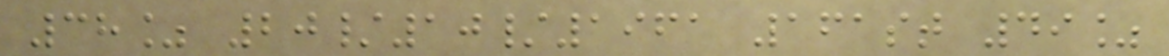38% 20/10/1961 161st 49%
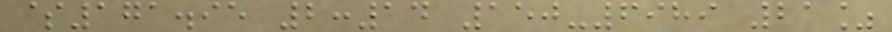$171.95 2:14 150-6989 21%
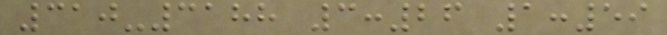310-3188 3:26 1:59
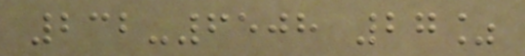232-6508 27%
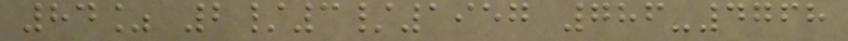84% 2/3/1957 786-4768
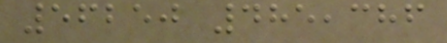56250 485,386
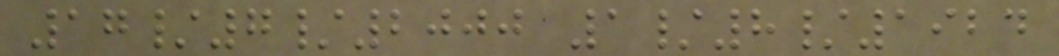17/7/2000 1/8/1924
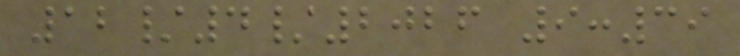12/4/2026 9:39
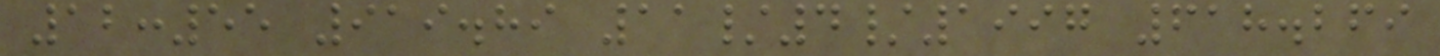12:55 919.89 11/4/1997 618.269
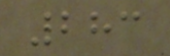283
